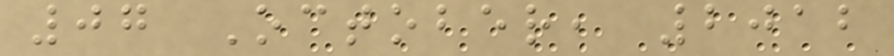07 October, 2012
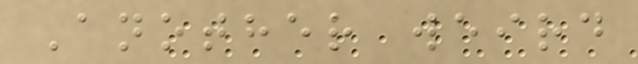Another weird
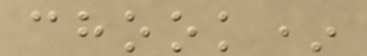chook*
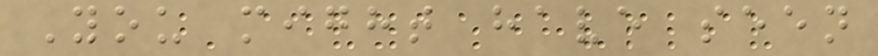You might have seen
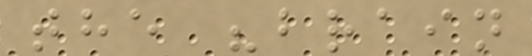the "brain
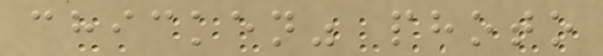chicken" photo
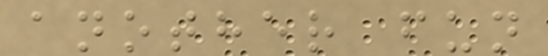another fun
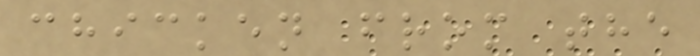chicken from the
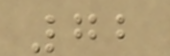72
